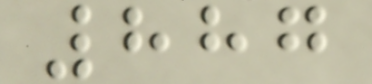887
